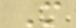M
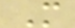M
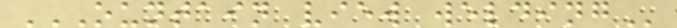OUNTAIN VIEW WELDING
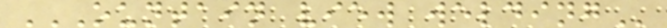OUNTAIN VIEW WELDING
